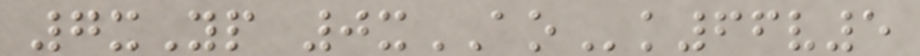7xYp 0xAOk66v5
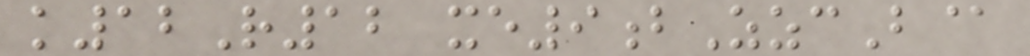k12R12 xe9bZzcB@
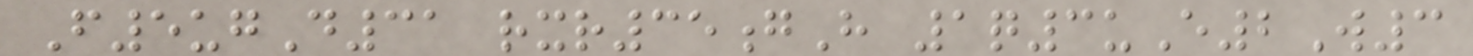F5ugD31 rxr35gH 1q3uE2W3
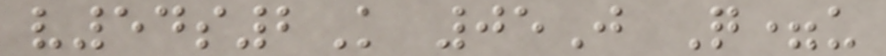v54s2K 05J Q=u
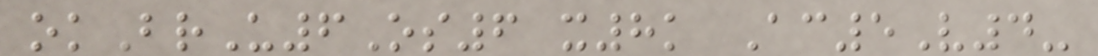okBrU6Os6 x8k Ac5V4-
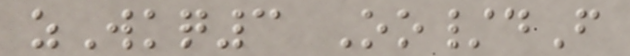zWkq3 Oo/dF
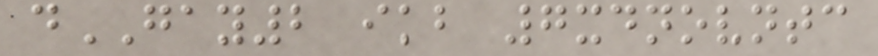dGAY2 ikb 7xdnovntc
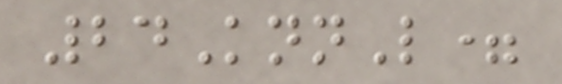24KnnL=
